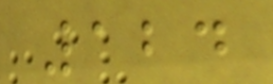124
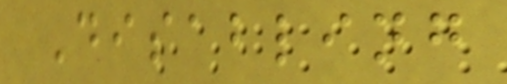Disabling
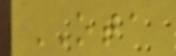OTA
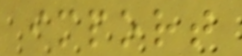import
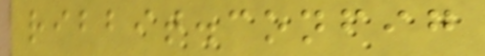ribbit.config
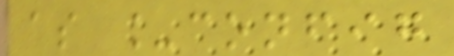as _config
